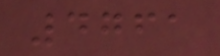4761
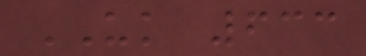UK 633
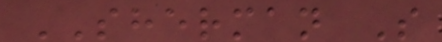SHERMAN S
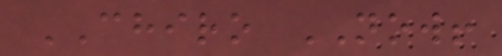CHIRO NOW!
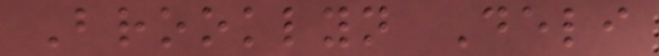Brooklyn Deli
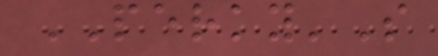PERKY'S
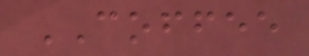COFFEE
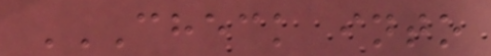CHECK INTO
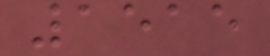1515
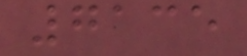7135
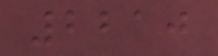2210
